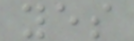yes
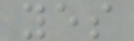yes
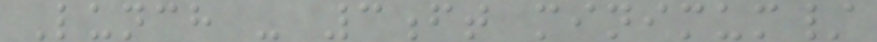Lunch - 3ft minimum/
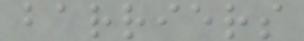barriers
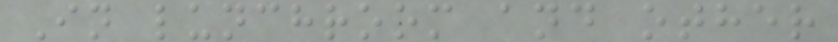In lunchroom and other
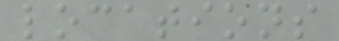locations
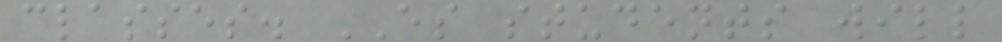classes. ES students will
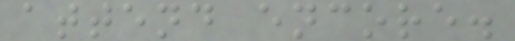attend encore.
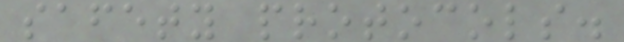safety protocols.
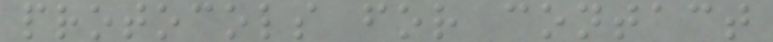protocols for contact
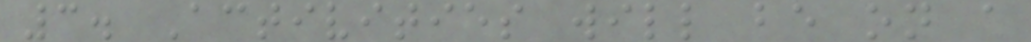3. Activities will be on a
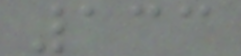133
